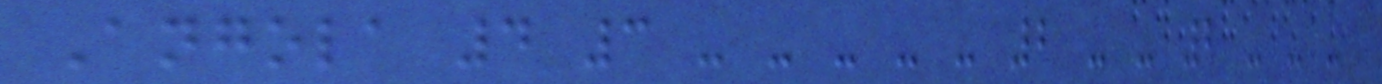Angola 4 3 - - - - - 2 - - 2 - - -
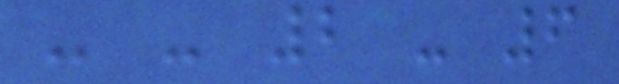- - 2 - 6
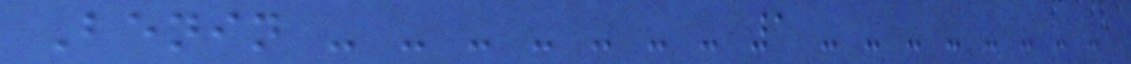Benin - - - - - - - 1 - - - - - - - -
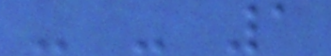- - 1
